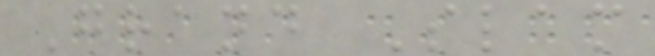Grand Slam
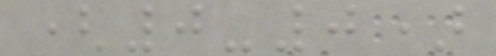(0-0)
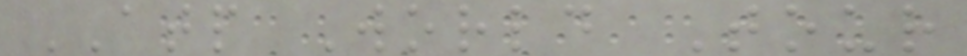ATP World Tour
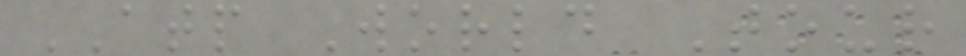ATP World Tour
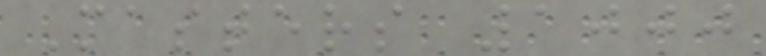Masters 1000
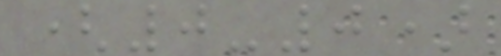(0-0)
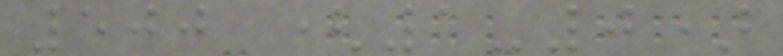500 (1-0)
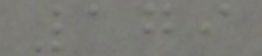179
